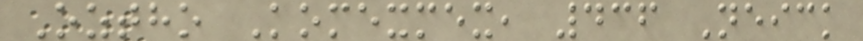Oztho Komexmex, 436 Neick
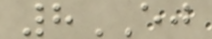8EJ
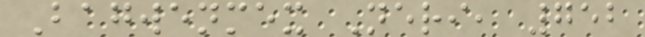Bagwenmex Neri, 752
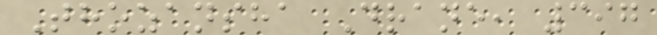Thozansha Drane, 397
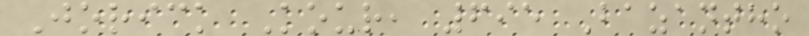Jorick Kour, 695 Bazantho
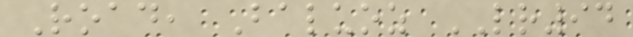Road, Baluoz LR94
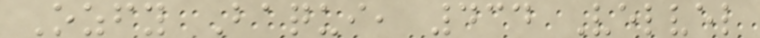Ozfy Baqui, 434 Velvel
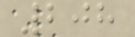208
